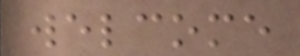welcome
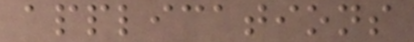applications
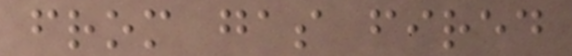from gas fired
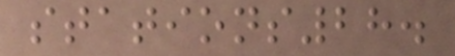stations28.
